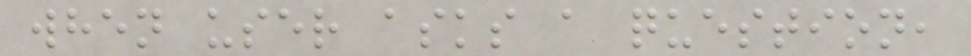when user asks a question,
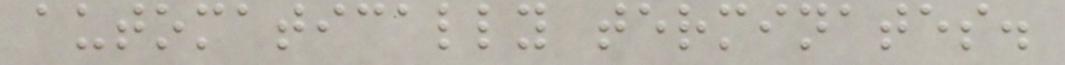automatically terminates.
